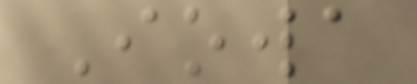Iowa
